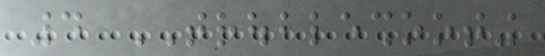4 TROUBLESHOOTING
